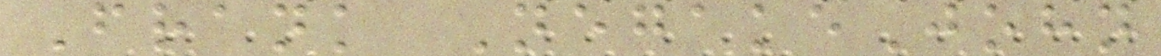Frank NegakeJohn
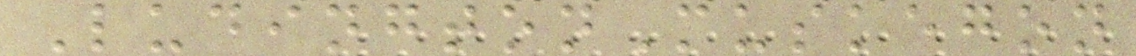LudingtonMuskegon
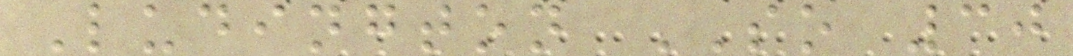Ludington SO 30
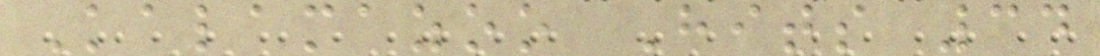Kalamazoo Hits 34
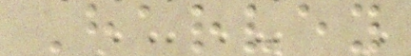Harvey
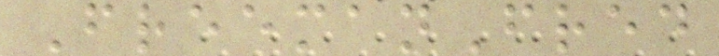FreemanFred
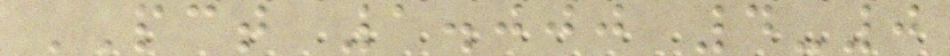PCT 1.000 4-0
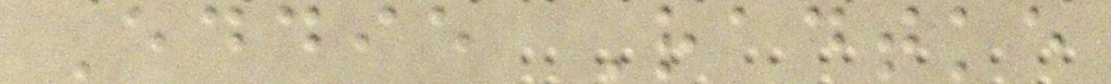Eddie Radtke
